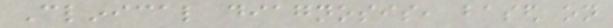Clinical diagnosis, based on
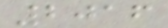2016
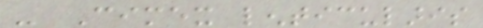- Cimex lenticularis
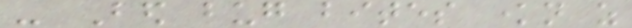- Bed bug bites known as
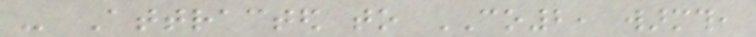- Attracted to CO2, warmth,
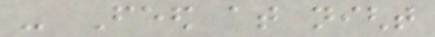- Feed at night
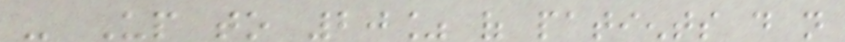- Up to 20% of patients do not
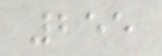255
